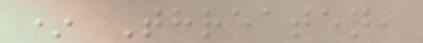* Threaten,
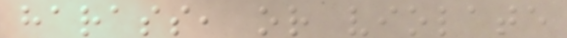harass, or violate
